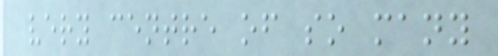very centre of so many
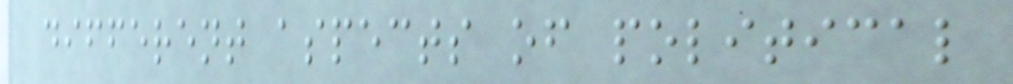different aspects of political
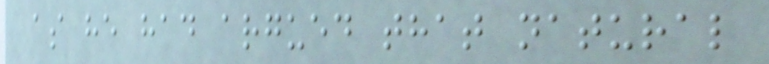as he had argued that natural
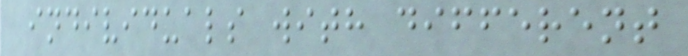individuals with different
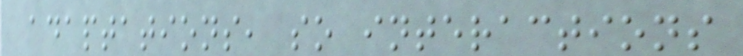adaptations, so interactions
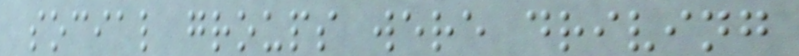social groups were driving
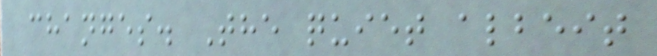changes. The quiet albeit
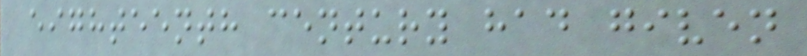eighteenth century had given
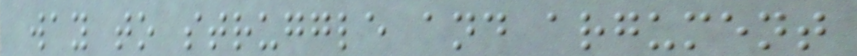way to struggle and argument
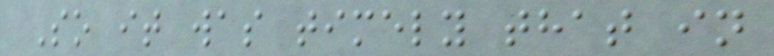So it was timely that in
